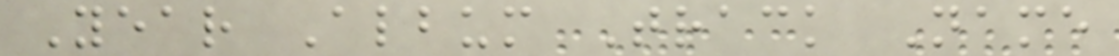Year Album Track Name
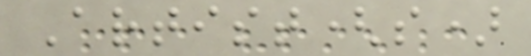Artist(s)
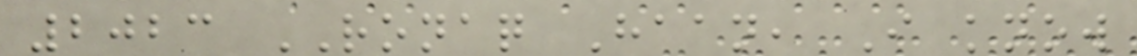2023 RONAQ Haan, I know
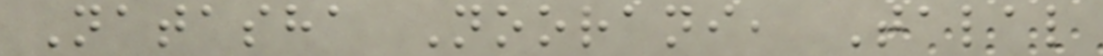Natasha Noorani, Talal
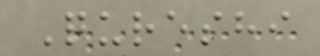Qureshi
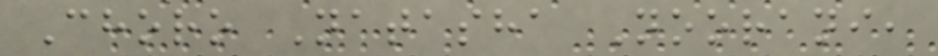Choro Natasha Noorani,
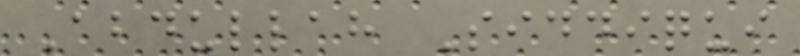Abdullah Siddiqui
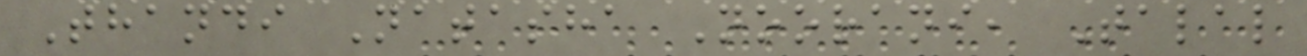Thandi Natasha Noorani, Talal
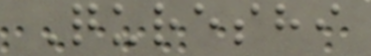Qureshi
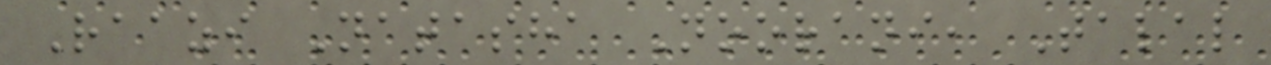Raazi Natasha Noorani, Talal
